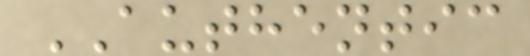AUTHENTIC
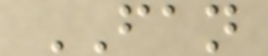FAN
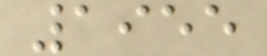1955
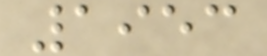1953
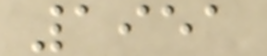1951
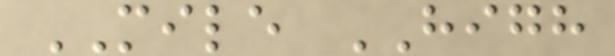MILE HIGH
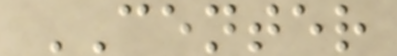CENTER
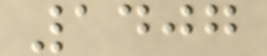1407
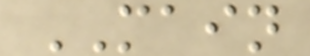MAIN
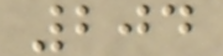204
